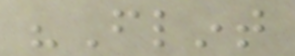"Flint
